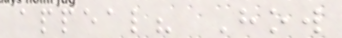appeal? How
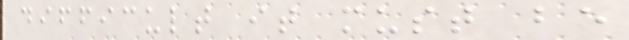difficult it must be
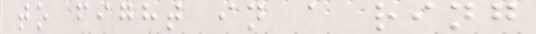to fight in a ring
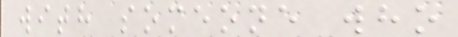with someone who
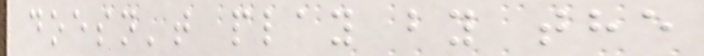doesn't play by the
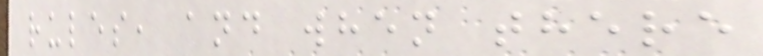rules, and when there
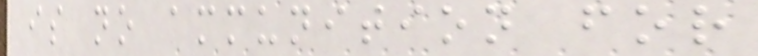is no ammunition for
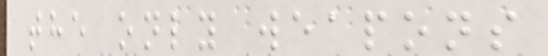the only weapons
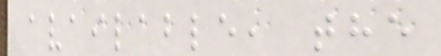available, the
